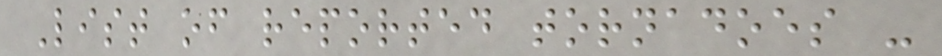List of reported tornadoes -
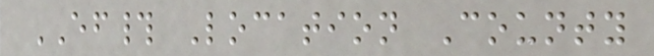EF# Location County
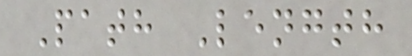Path Length
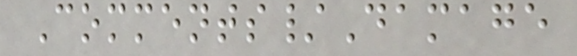Comments/Damage
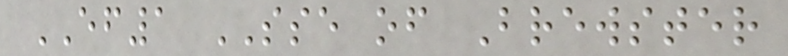EF1 SSE of Brewster
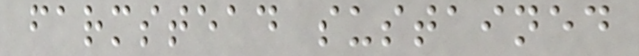farmstead sustained
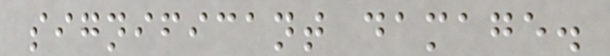significant damage.
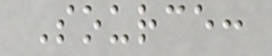Source:
